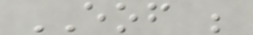EOF ;
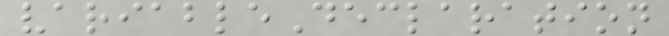variableDeclaration
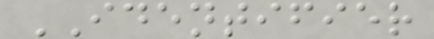IDENTIFIER
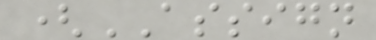(ASSIGN
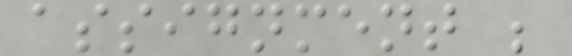assignment ;
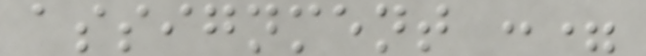assignment :=
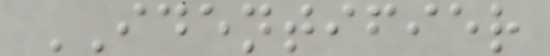IDENTIFIER
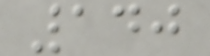140
